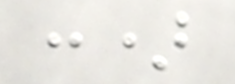:)
